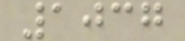1037
